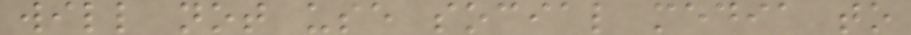will not use social media to
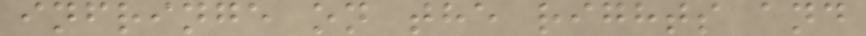infringe on the rights and
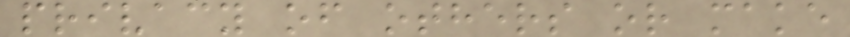privacy of others or make
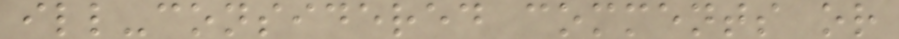ill-considered comments or
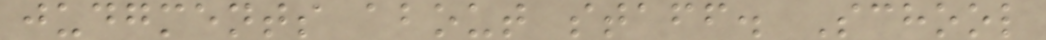judgments about staff. School
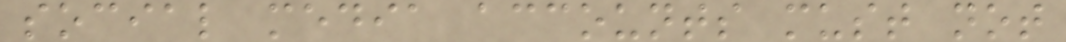social media accounts must not
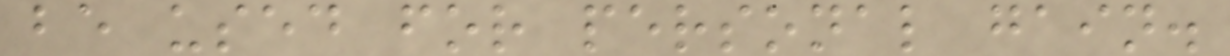be used for personal gain.
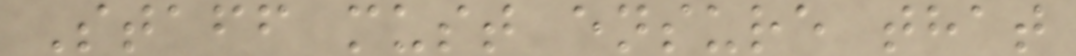Staff must ensure that
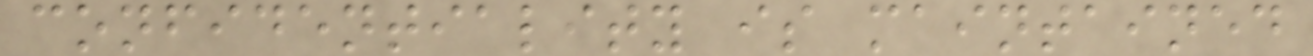confidentiality is maintained
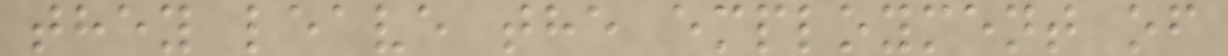they leave the employment of
